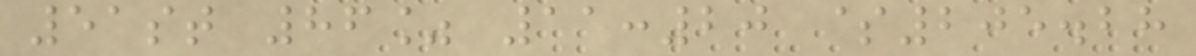51st 86% 11:20 $205.28
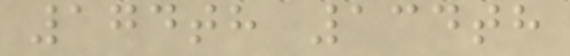174th 134th
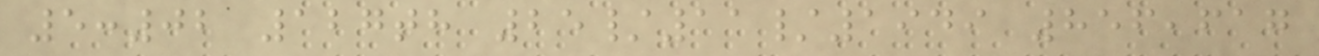5:02 127th 25/11/1949 856,617
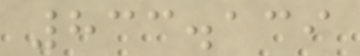833.139
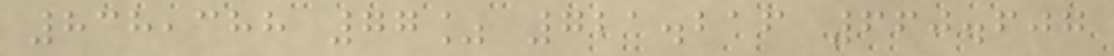838,388 77% 721.216 660.607
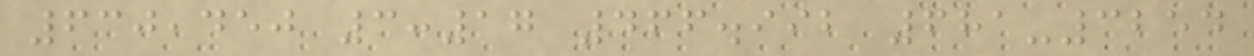630,450 3:17 466.992 681-3254
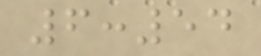6:54
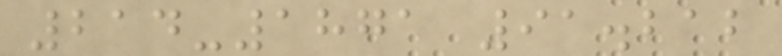214-1871 91.212
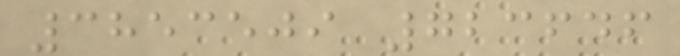3853509 723646
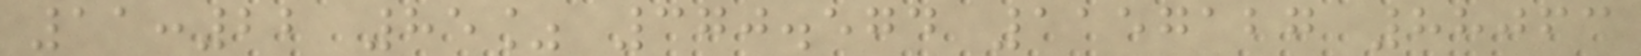11:22 85% 370.574 1157127 88063
